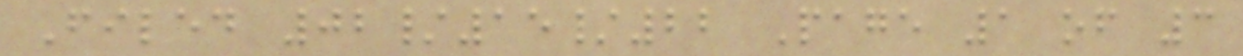Filed 02/15/22 Page 1 of 3
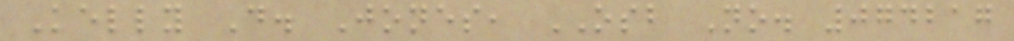Kelly D. Jones, OSB No. 074217
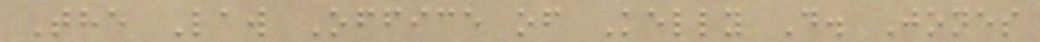The Law Office of Kelly D. Jones
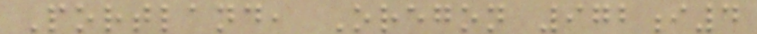Portland, Oregon 972i4
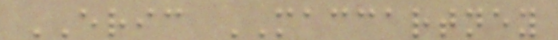ERIC MACCARTNEY
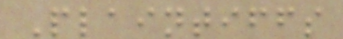Plaintiffs
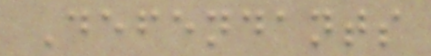Defendants
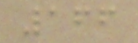166
